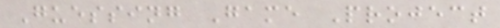Guessing Game Project
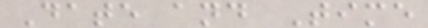Date and Time
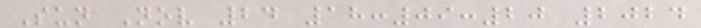Sun Nov 24 18:09:20 2024
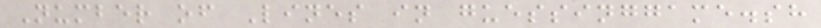Number of Lines in guessinggame.sh
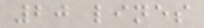20 lines
